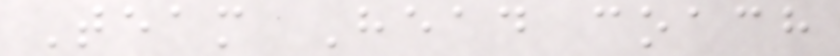Team Head coach
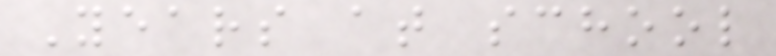Years at school
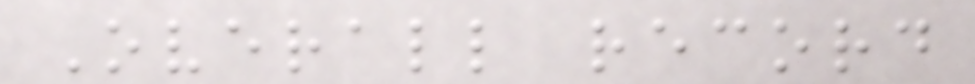Overall record
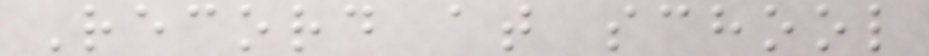Record at school
